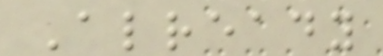Already
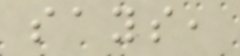says,
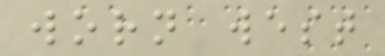worn west
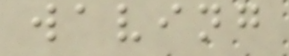waving
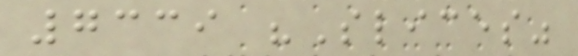7339 "Slices"
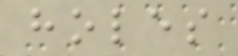holes
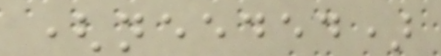(needed)
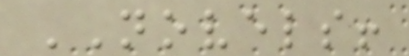NOVELS!
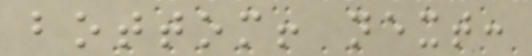bottom! next:
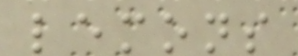lemons
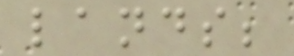lands;
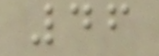46
